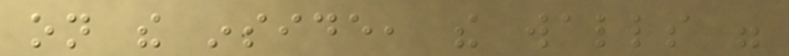on the inside, the walls were
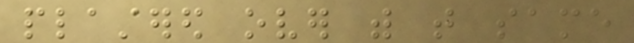plastered over with that same
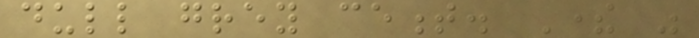dull grey cement. There was
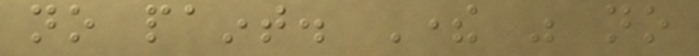no paint. There was no
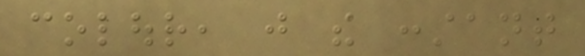colour, just the constant
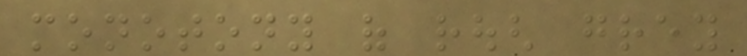monotony of rough grey
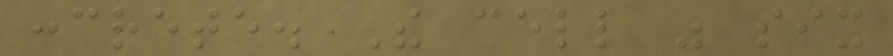concrete. The cell was six
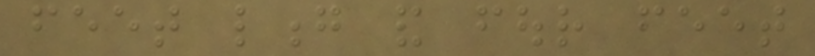feet long and four feet
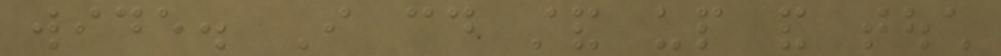wide. I could stand up and touch
